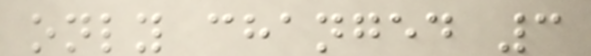only changed 3
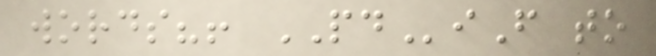words?! PDiF to
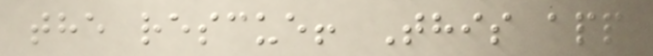the rescue! This app
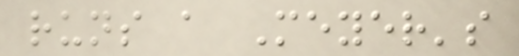runs a Meyer's
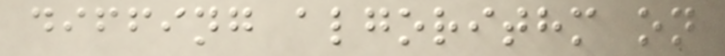diffing algorithm on
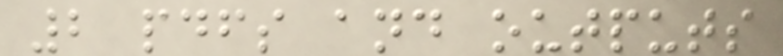2 pdfs and outputs
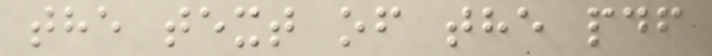the text of the pdf
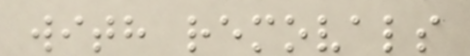with removals
